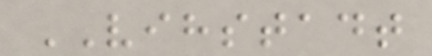VIHSTADT
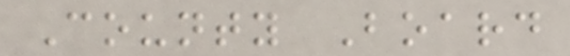County Board
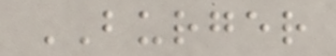BURGER
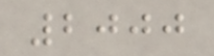2000
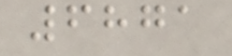6871
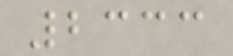2333
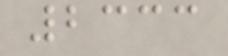2333
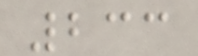233
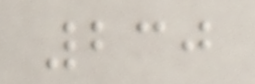230
